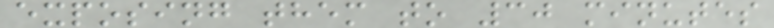exposing them to 30 minutes
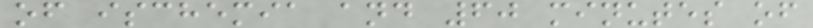of ischemia and 60 minutes of
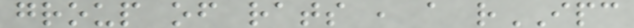group of rats , a rIPC
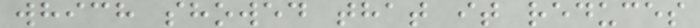which showed that it reduces
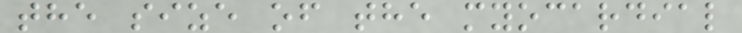the size of the myocardial
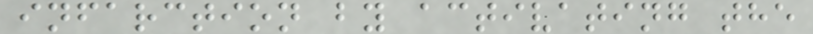infarction by activating the
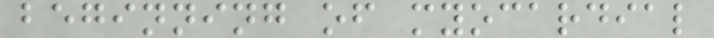beginning of myocardial
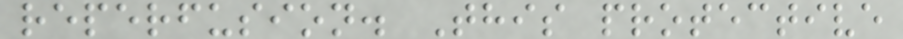reperfusion. This protective
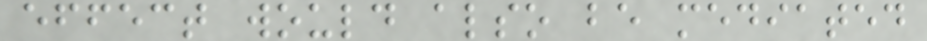effect would also be mediated
